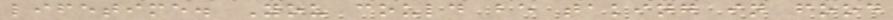lifetime. You could be taking in food
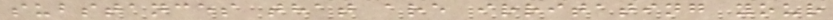substances that are irritating your
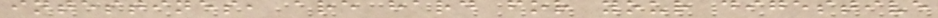intestines, are hard for your digestive
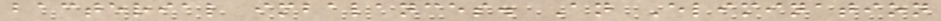bacterial imbalances. An Elimination
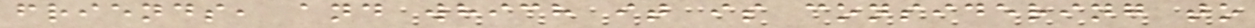friends, and which it is considering to
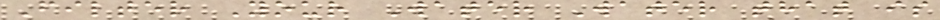Filter Your Water Water that is
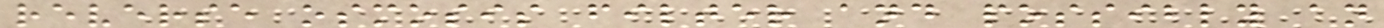reverse osmosis filter and possibly an
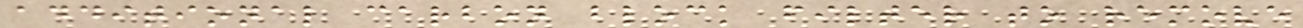additional carbon block filter to remove
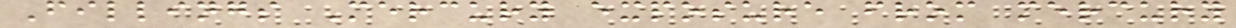Fillings Mercury exposure from mercury
